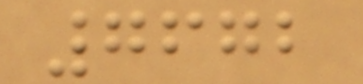7672
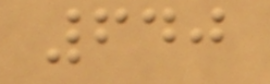640
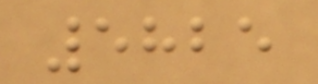5825
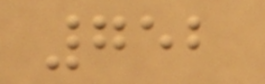752
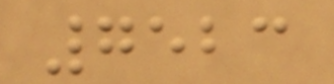7523
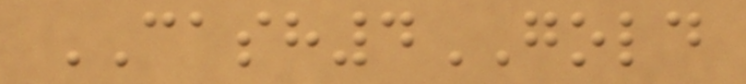CASH4GOLD
